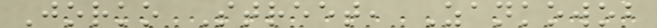Jorko Street, Zankowob
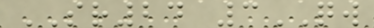SR24 3QW
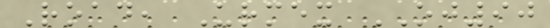Road, Urmex OJ90
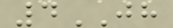4JH
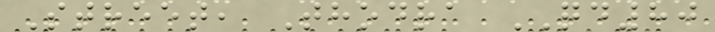Street, Thodra QD80
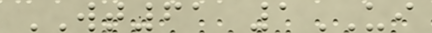WT61 1UI
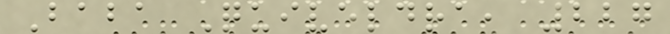Baba Quiveldra, 227
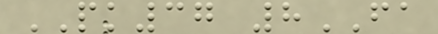PK37 8FA
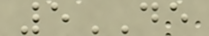5DE
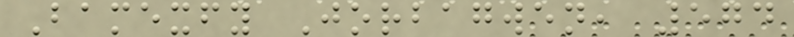Bamexfy Jorbagwen, 574
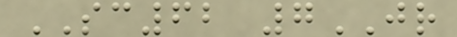SC62 7JR
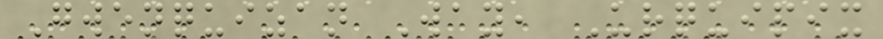Gwenquizan Way, Urquipix
